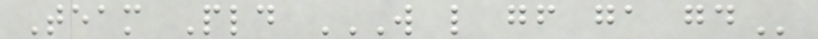Team Pld W L GF GA GD
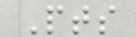Pts
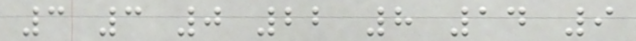3 3 0 22 8 14 9
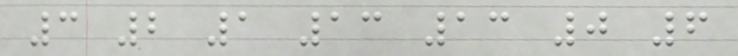3 2 1 13 13 0 6
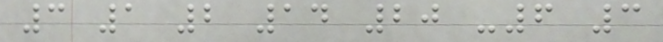3 1 2 14 20 -6 3
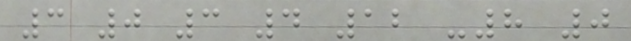3 0 3 4 12 -8 0
